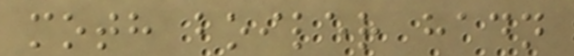moth boiler hadn
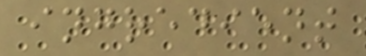ingredient
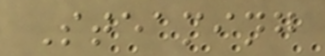Steaming
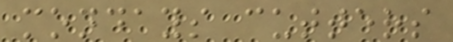mondays cutters
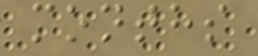months
